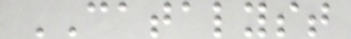CATALYST
